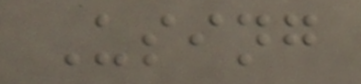Using
